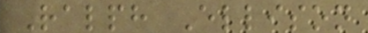Ralph Ellison
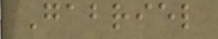Gabriel
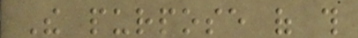The purpose of this
